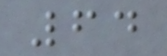64
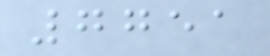7751
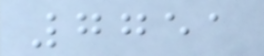7751
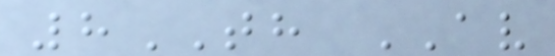8TH AV
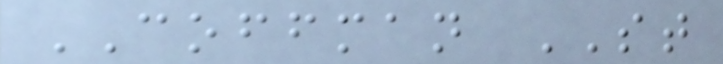COFFMAN ST
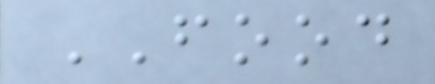FOOD
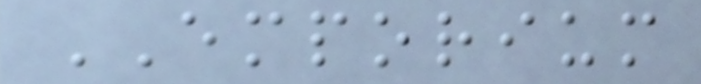EMPORIUM
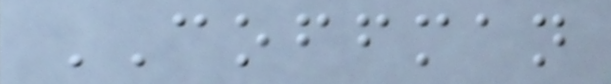COFFMAN
